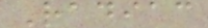Radiac
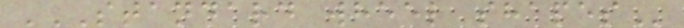STANDARD WHEEL SHAPES
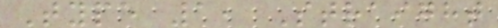Type 1, Straight
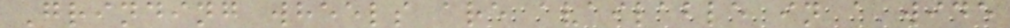Grinding wheels are available in a wide
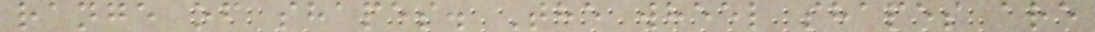range of shapes. The wheel shapes are
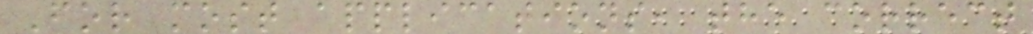For most applications, the correct
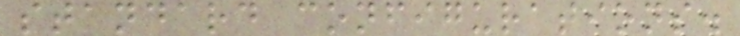standard configurations.
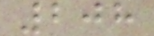208
